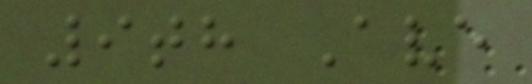9th Ave
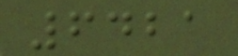6421
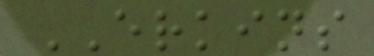ERKINS
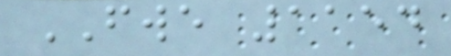FWE 1154
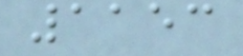1153
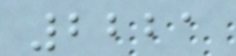2221
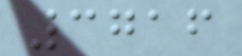3716
